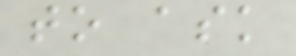to ask
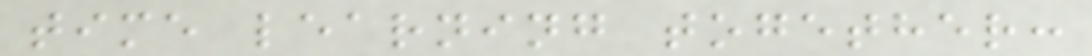time learning together:
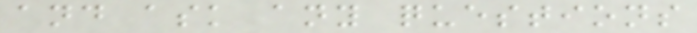and ask any questions
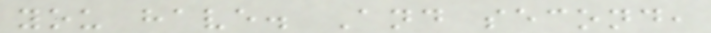you have. And second,
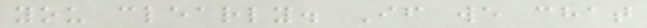you clearly. If we chat
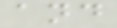and
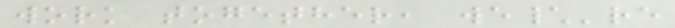work together, we\'re
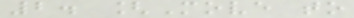2. [Move to
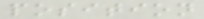position
